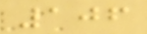106
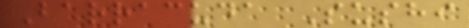Barracuda Sushi
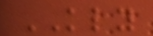KLY
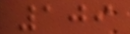109
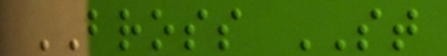BROSS ST
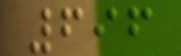696
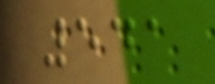541
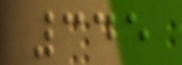345
